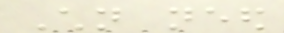Children need
